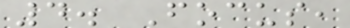4. Focus,
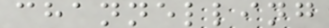channelling
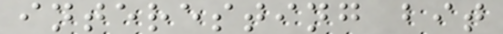interesting bit
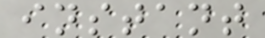instant
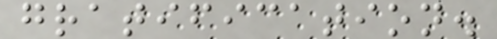gratification.
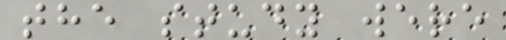the study were
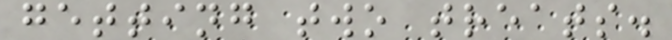getting two treats.
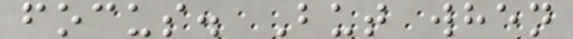focus. But when
